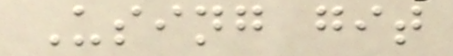Using git
